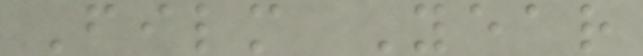Film Year
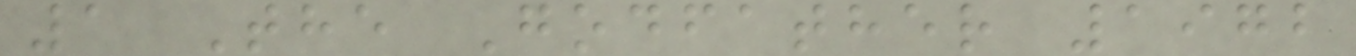1 The Godfather 1972
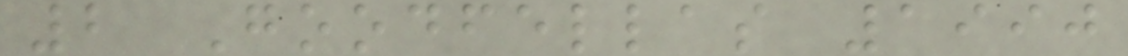2 Goodfellas 1990
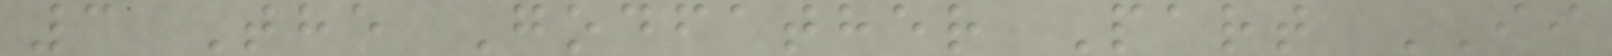3 The Godfather Part II
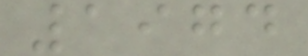1974
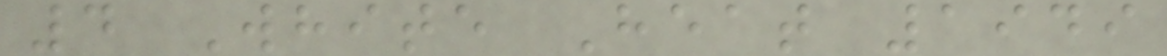4 White Heat 1949
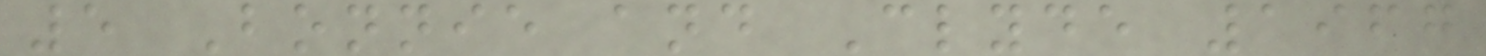5 Bonnie and Clyde 1967
